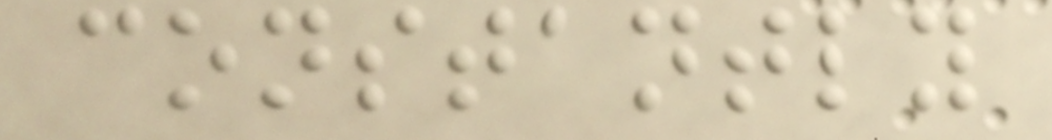constantly
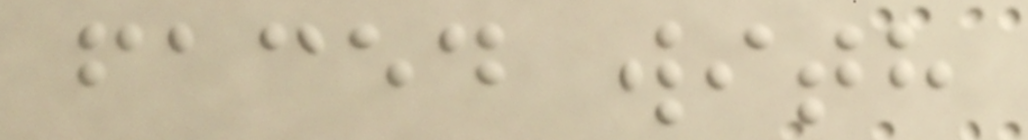faced with
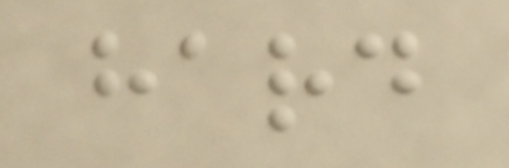hard
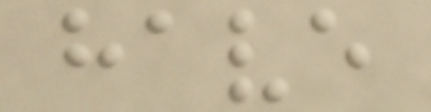have
